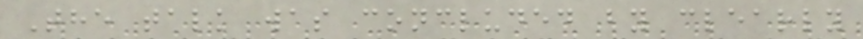The talk was concluded by clearly
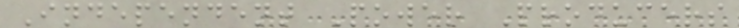Independent Power Producers
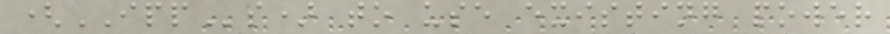(IPPs) to use existing power
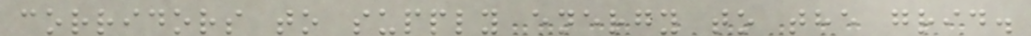corridors to supply energy to the grid.
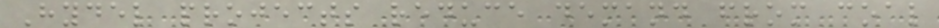Hydel projects reduce demand from coal
